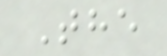The
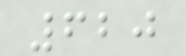620
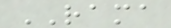RAMA
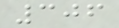306
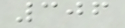306
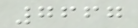7667
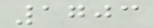1703
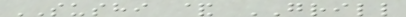SUSHI & GRILL
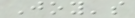Joy's
